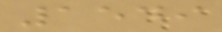1549
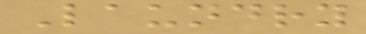Laundry
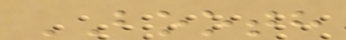BOOTH
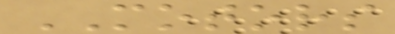MOTORS
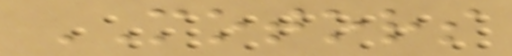MOTORS
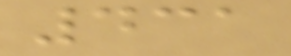431
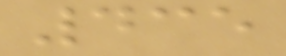435
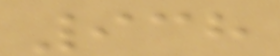938
